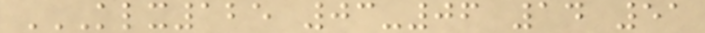KLX125 03-06 14 51
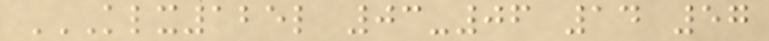KLX125L 03-06 14 57
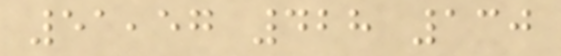51,57 428 130
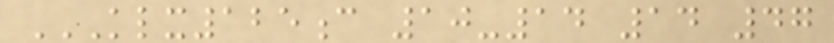KLX125C 10-14 14 47
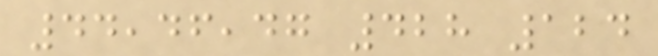44,46,47 428 124
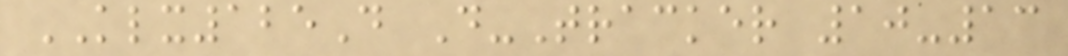KLX125D D-Tracker 10-13
